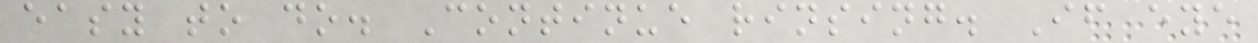easy to do. Continue rinsing. If eye
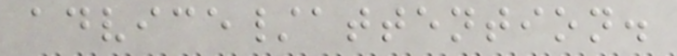advice/attention.
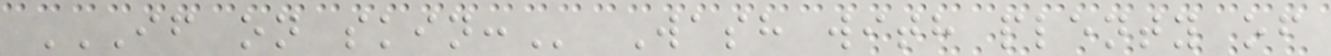IF ON SKIN: Wash with plenty of
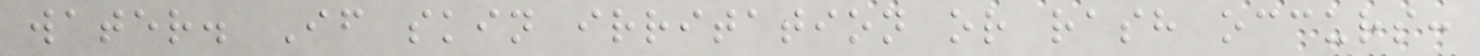water. If skin irritation or rash occurs:
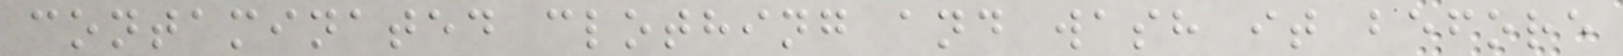contaminated clothing and wash it before
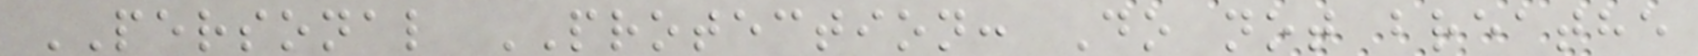PERSONAL PROTECTION: Do not breathe
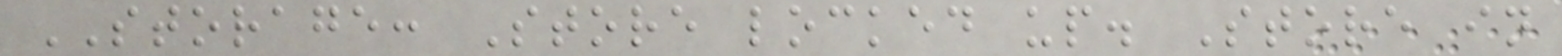STORAGE: Store locked up. Store in
